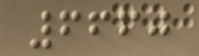6660
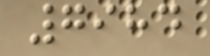7984
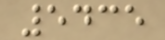5435
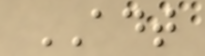ADT
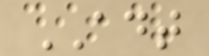ADT
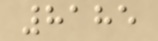8185
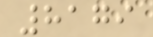8179
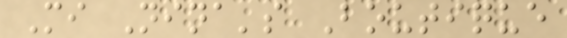Mi Nina's Boutique
